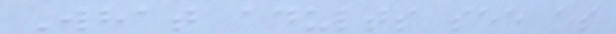What adults see as
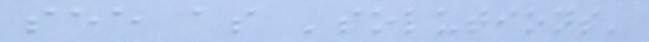see as 'solutions'
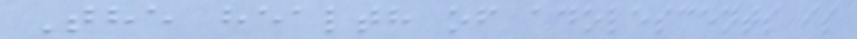The health of adolescents is
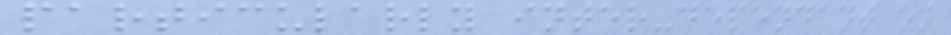particularly inter-dependant on
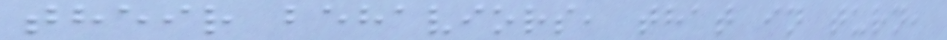their behaviors, that in turn,
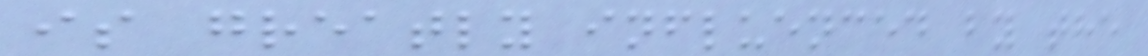is greatly influenced by the
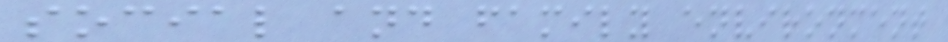social and family environment
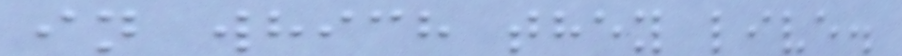in which they live.
